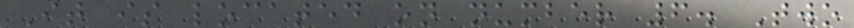It is located on number 6. Two
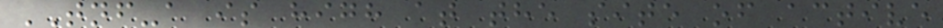TNF-a is high at the site of active
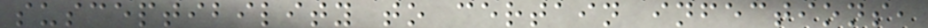susceptibility to certain infections,
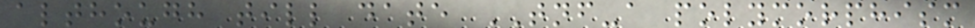although till date TNF-a polymorphism
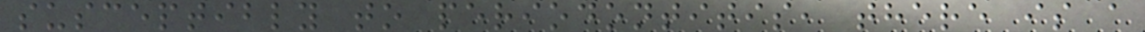susceptibly to periodontitis, there is a
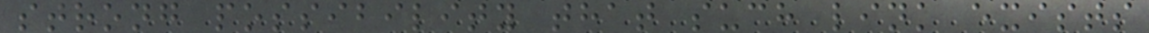strong possibility that such link exists
